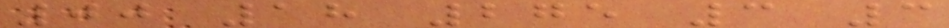00 18 275 3 3
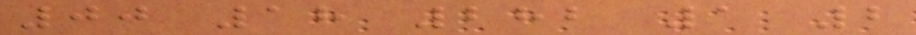00 18 282 1 2
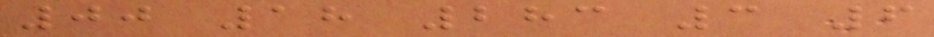00 18 283 3 6
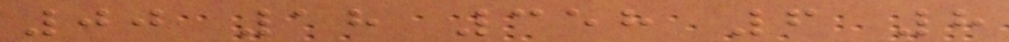00 18 358 6 8
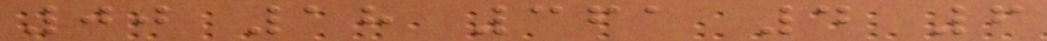00 18 361 4 6
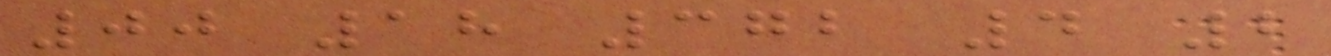00 18 372 4 2
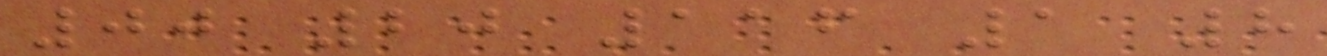00 20 116 1 8
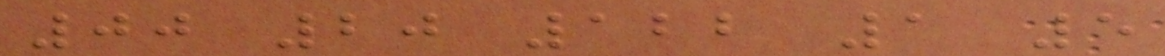00 20 122 1 5
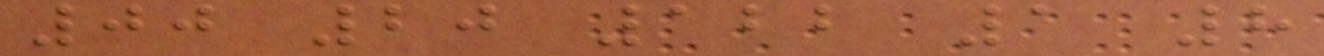00 20 122 1 8
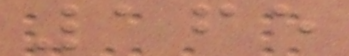165
